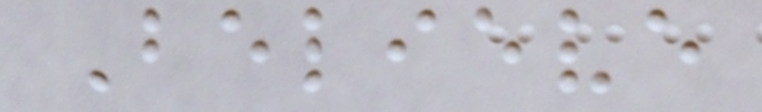Believe
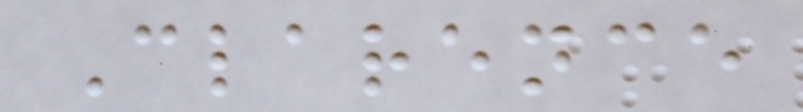Clarence
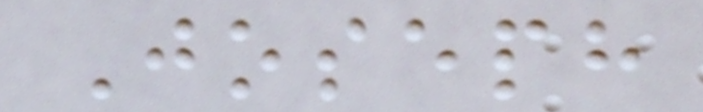Joseph
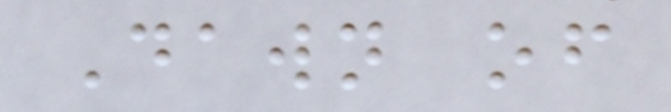Dawn of
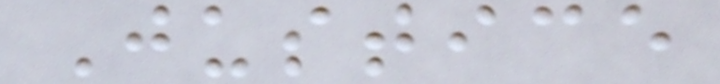Justice
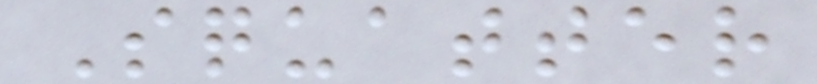Squatter
